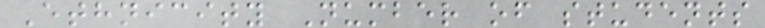Ethnicity Number of students
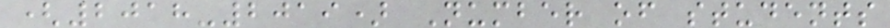(2018-2019) Number of students
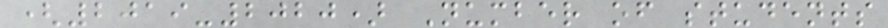(2019-2020) Number of students
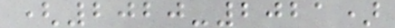(2020-2021)
